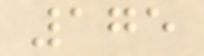175
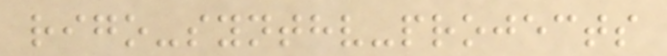rigo-synthv-projects
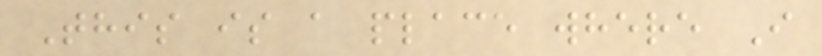This is a place where I
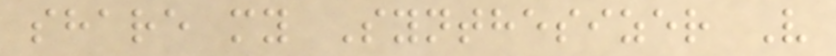share my Synthesizer V
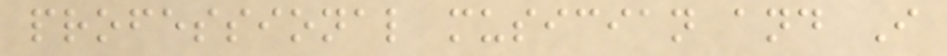professional musician and I
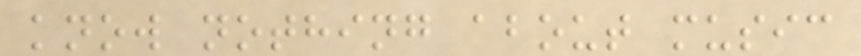know nothing about music
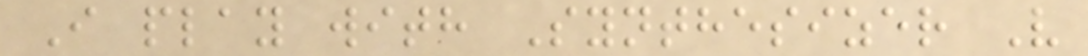I play with Synthesizer V
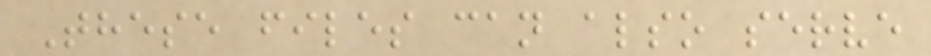These files can also serve
